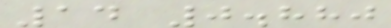14 0.880
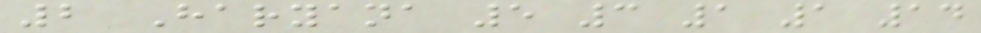2 Haryana 5 3 1 1 14
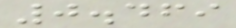0.469
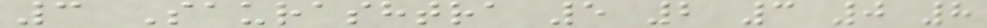3 Saurashtra 5 2 3 0 8
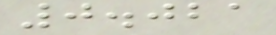0.021
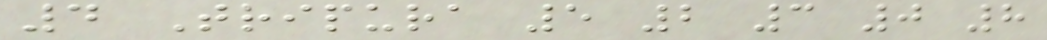4 Tripura 5 2 3 0 8
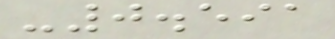-0.591
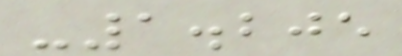-1.205
